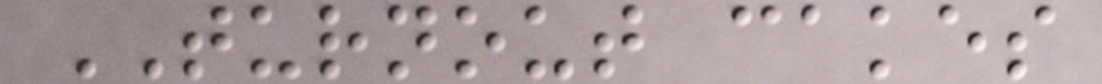TURNOUT cakes
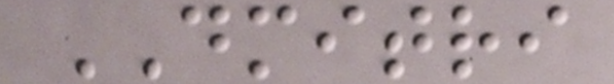DMITRI
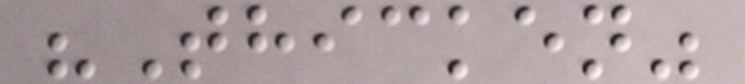"Thicken"
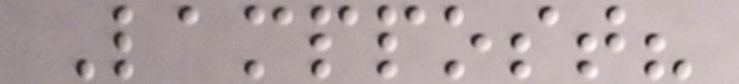Lamppost?
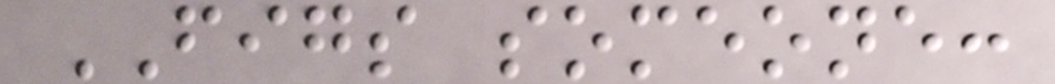FIGS someone:
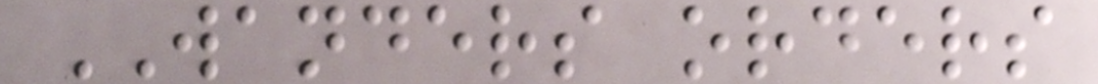WANDERS orders
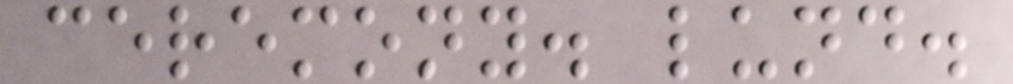ceremony. lund.
